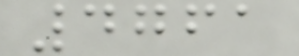4761
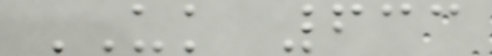UK 633
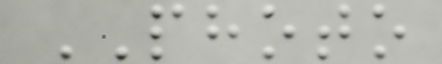PHOTO
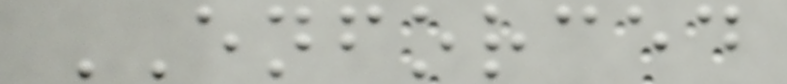ENFORCED
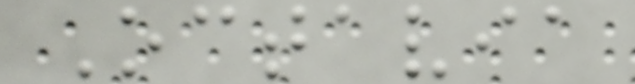Octavia
